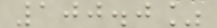100.0%
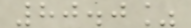80.0%
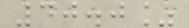40.0%
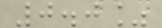0.0%
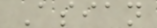Asian
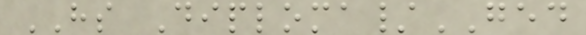HS Diploma/GED
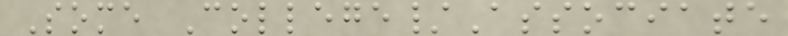Some College/Associate
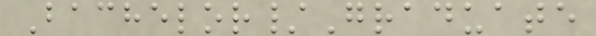Bachelor/Graduate
